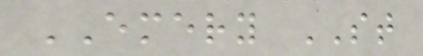EMERY ST
